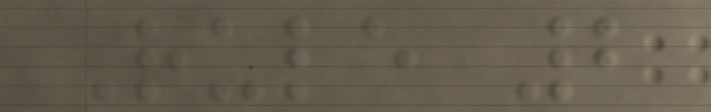Rule 2
